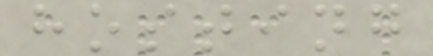hosting
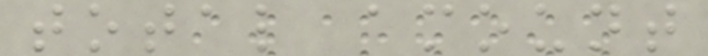total amount
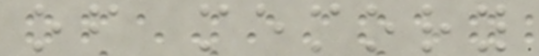of memory
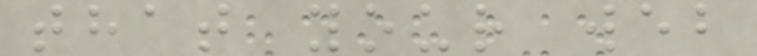that your web
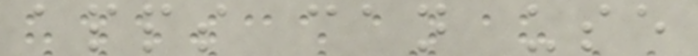apps can use
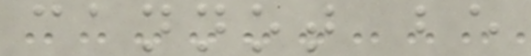cannot be
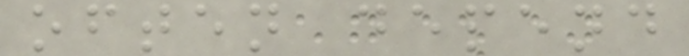often depend
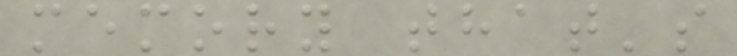memory that's
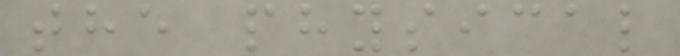the physical
